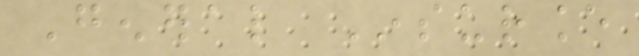General Insurance
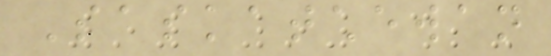Saskatchewan
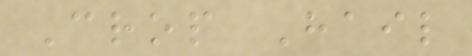Crop Hail
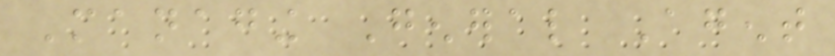Managing General Agent
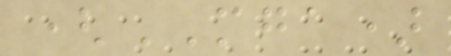(MGA)
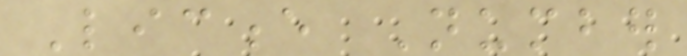Licence Number
